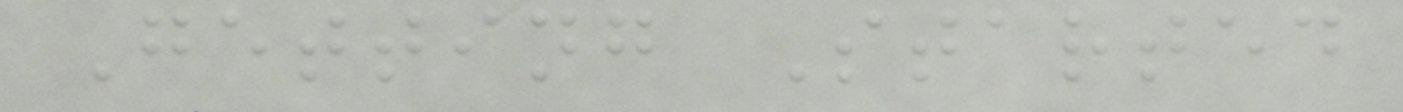Getting Started
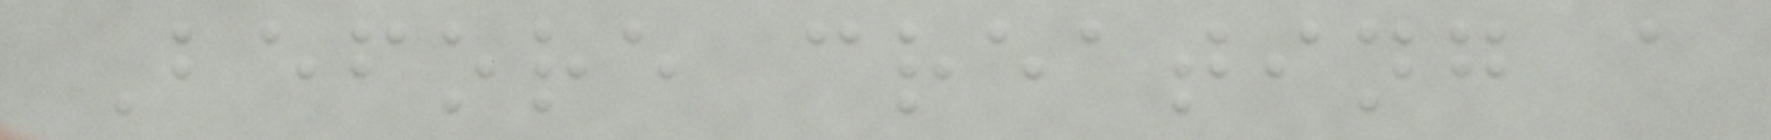Before creating a
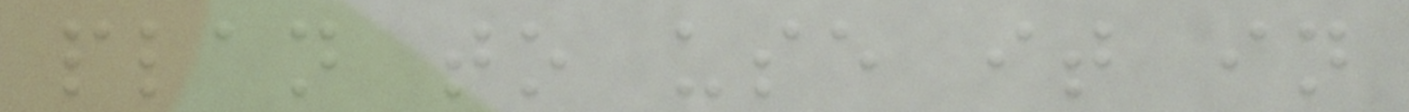plan to use it in
